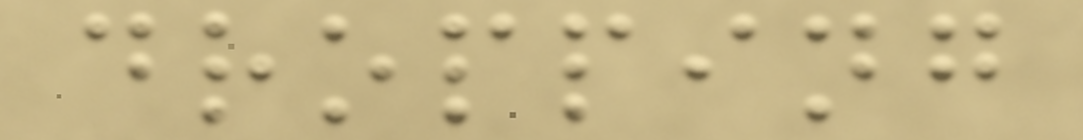dropping
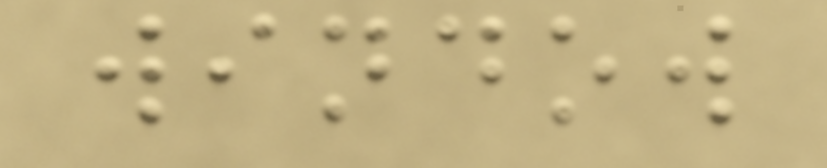window
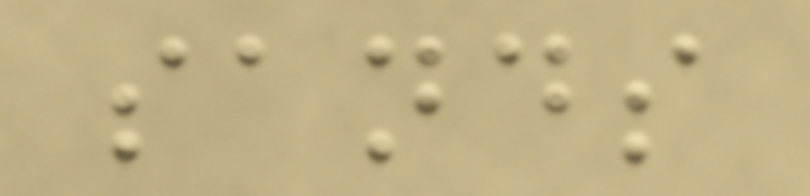sands
